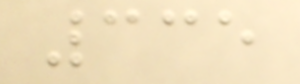335
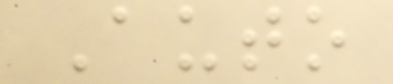Auto
